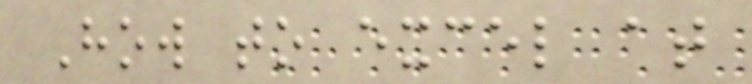How to excel at
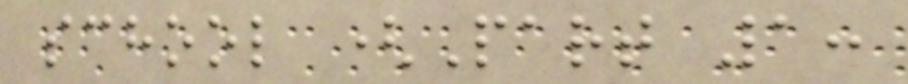school (Part 1:
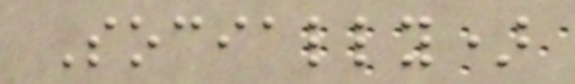Socially)
